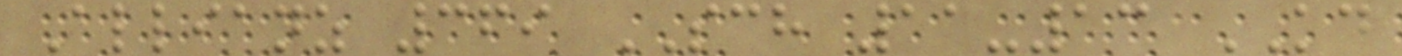Allianz 369 SCH 11-13 KD
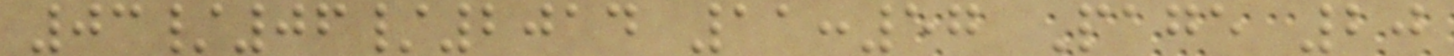03/06/2014 11:57 Page 20
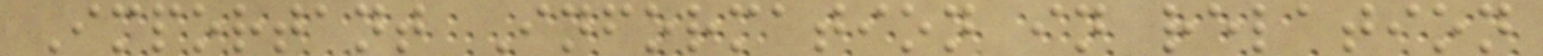Important Information in relation
